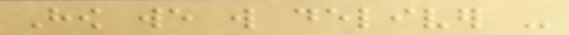How we will deliver -
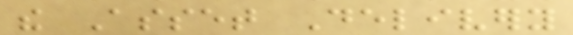the Asset Delivery
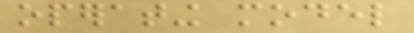operating model
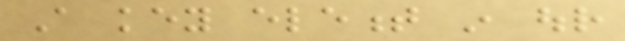A key element in our
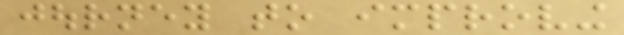journey to improving
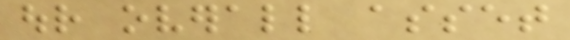our overall asset
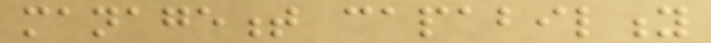management capability
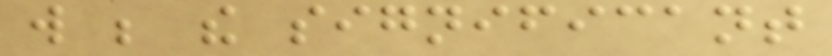will be the significant
